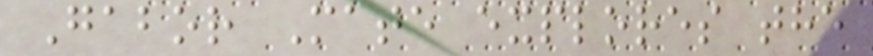Gabor Mate explores the
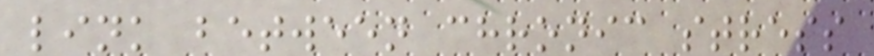link between chronic stress
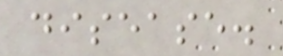disease.
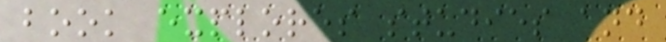book explores studies and
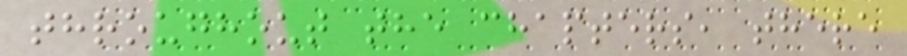throughout the chapters, there
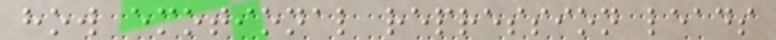how emotional repression leads
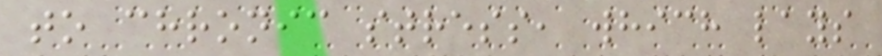to chronic stress, which lays
